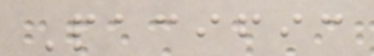Pacific
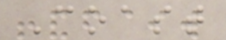Coast
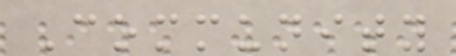Community
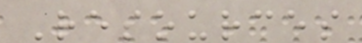Resources
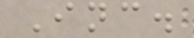Inc.
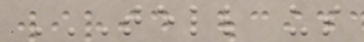TELL US
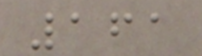161
